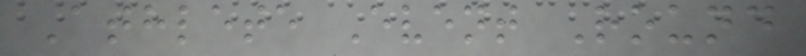Athlete Event Round
